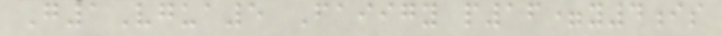G1Vgua5 Faiigy p16=y4is
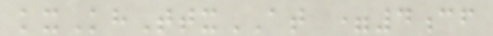kxKhTtxAT =4cf
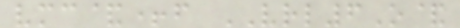vmc&+f VRL6O&
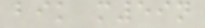bik m59n
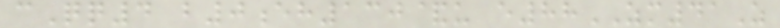cQq4 b0eh130&u e88ZM41Z
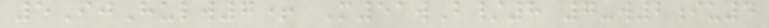5IjHulw7+ M51wB/8 7-w2iu4
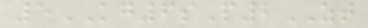5KG6sP2ZT
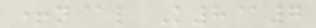+n@l K8@7
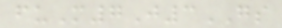fuM7J3GS
